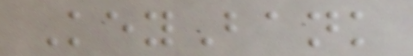KeyBank
